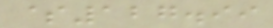$127.99
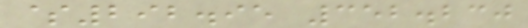$292.95 352.230
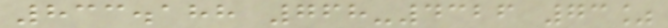833.188 768-4326 73%
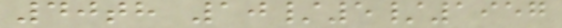40th 10/5/1957
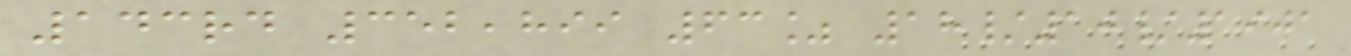143rd 352,899 63% 18/10/1901
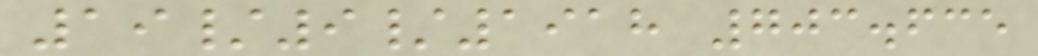19/9/1918 703.635
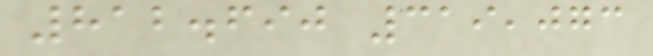812.690 319,073
